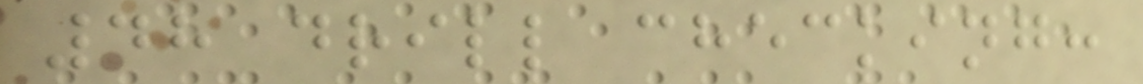48 drill checking:
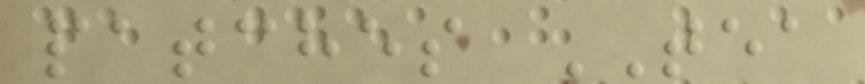patches TEA
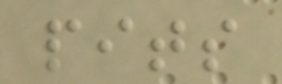pits
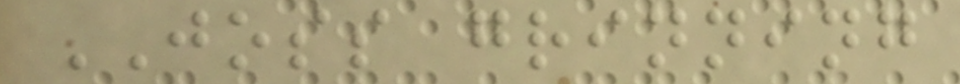JOSS grinning
